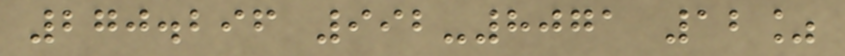270.296 992-8071 12%
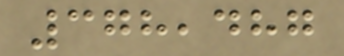378,487
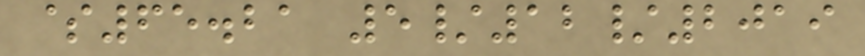$65.21 5/12/2019
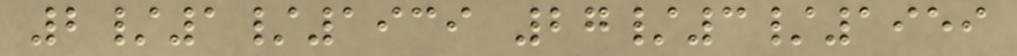2/1/1939 27/3/1959
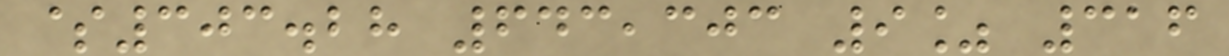$303.28 643,303 9% 316
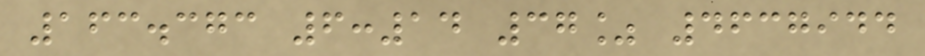163.373 6:14 37% 4637944
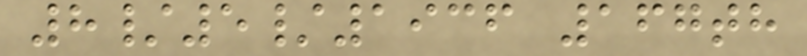8/5/1936 167th
